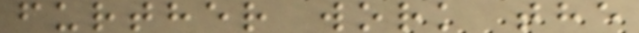further work the
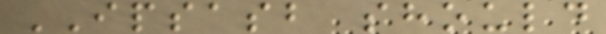IPSASB should
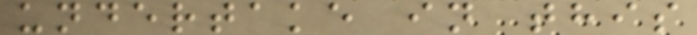undertake in this
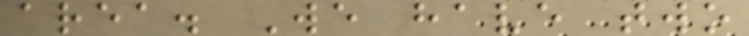area. We have two
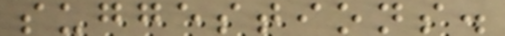suggestions.
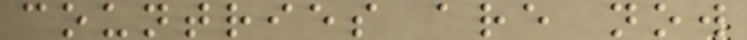countries are now
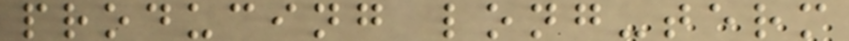producing long-term
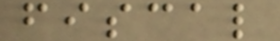fiscal
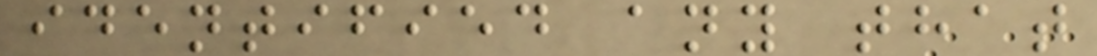identified any that
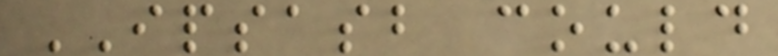IPSASB could
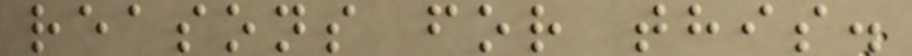reasons for this.
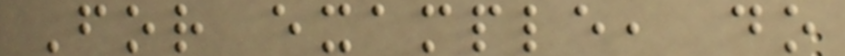For example, do
